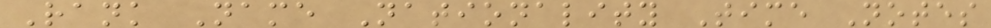Rank Name Nationality Time Notes
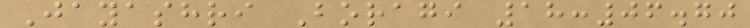Jayashri Boragi 18:06.70
